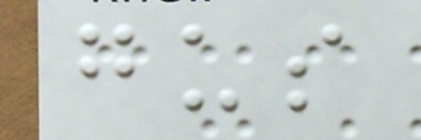gus
